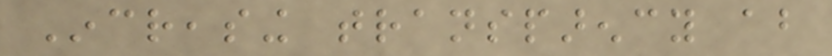Increasing transparency about
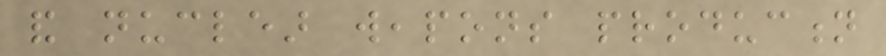and nuclear weapons production
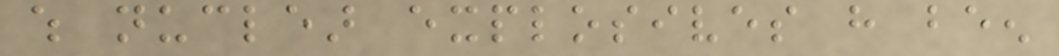which nuclear explosives have been
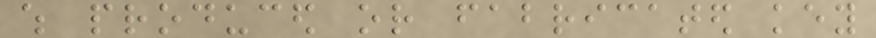which produced or fabricated key
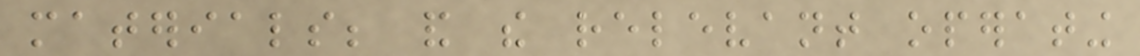materials; and the relevant operating
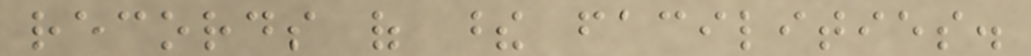records of these facilities.
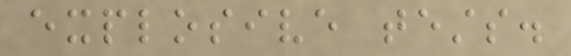explosive tests.
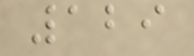129
